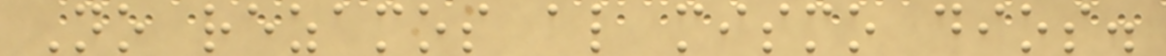No rezamos al mismo dios.
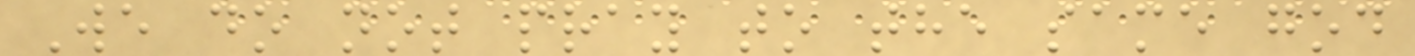We do not pray to the same god
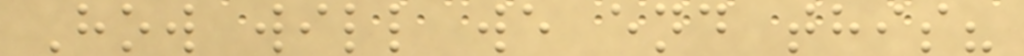How will we end this?
